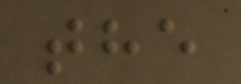the
